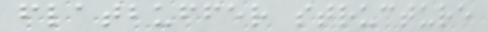flatbuffer structure
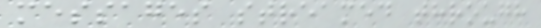messages streamed through
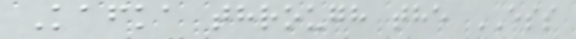Kafka through the ESS
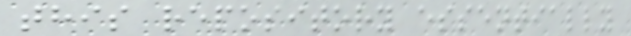this repository essentially
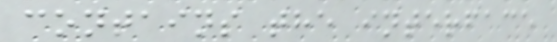contains the interface
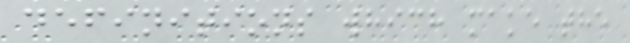definitions which make the
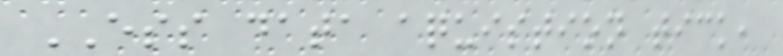ESS data aquistion tick,
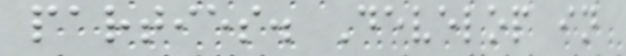parties. Develop in
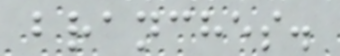branches.
